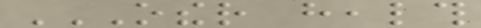OTHER HEALTH
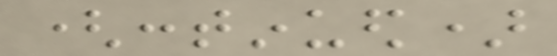(continued)
